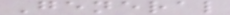General
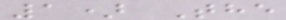1) The
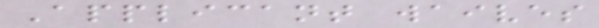Applicant waives
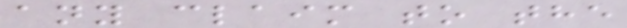any claim to the
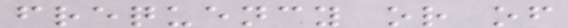frequency or of
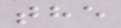the
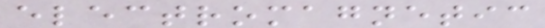electromagnetic
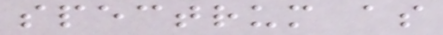spectrum as
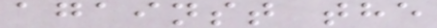against the
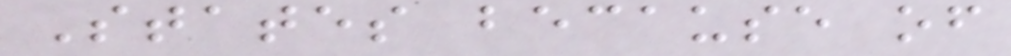States because of
